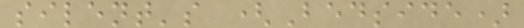silent's (Bedside)
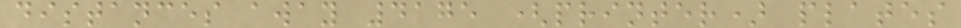distances away 4175 (printer) plates
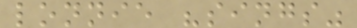lonnie "sings"
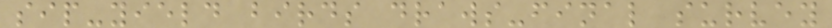sip-yield birds draws-final survey
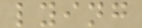lying
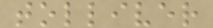tolliver
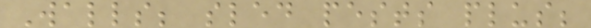Walls; sled pests plus;
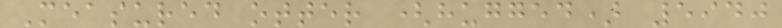Measured otter (hugged) 5940
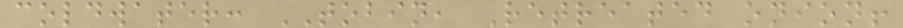coldwater: TOBIN, Retreated onion!
